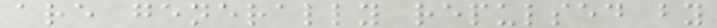are generally repulsed by
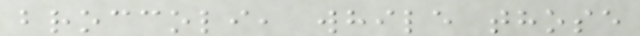broccoli, while those
